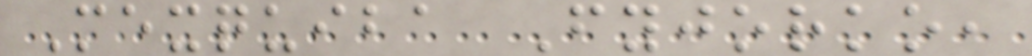Mexquiba Fyjorko,
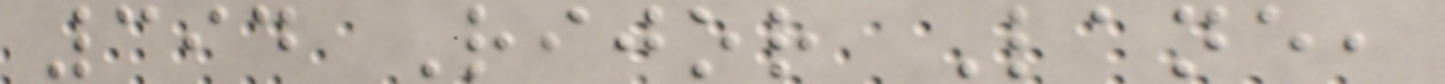394 Rijor Lane,
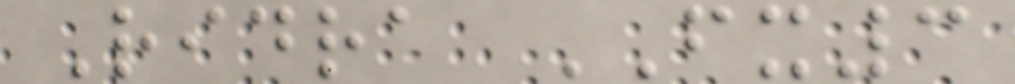Ridra FX3
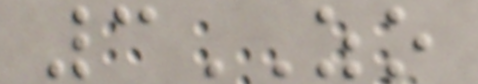3ZO
